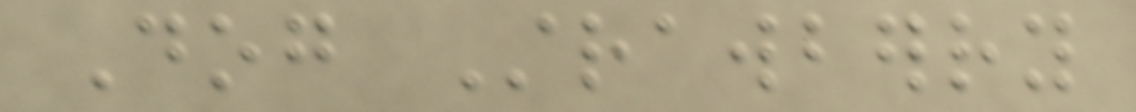Dog Strawberry
